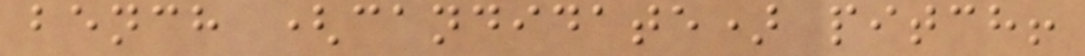bench (candidate) pitch!
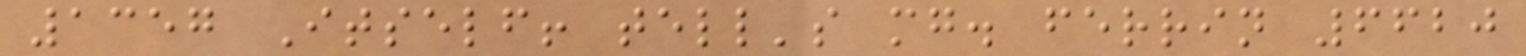1357 Itself! tell's mg. ferrin 6620
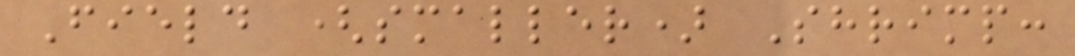Field (smaller) Shrimp:
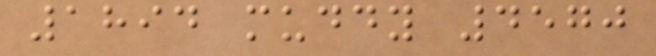1894 muddy 4570
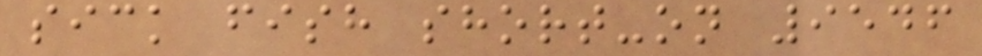sick fish short-on 9546
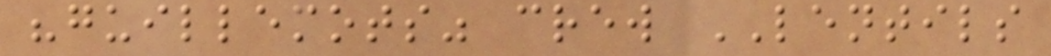"guillemots" crew LENTILS
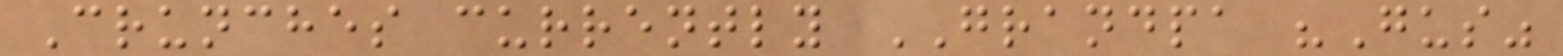Crunches currently GRANDPA "Gus"
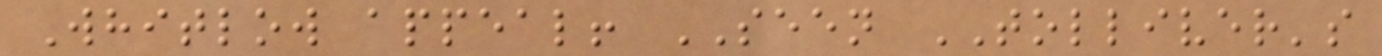Whitlow appeal! SEEN TOLLIVER's
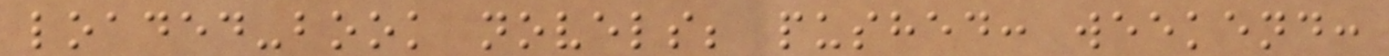loaded-book novels; pushed: weekend:
